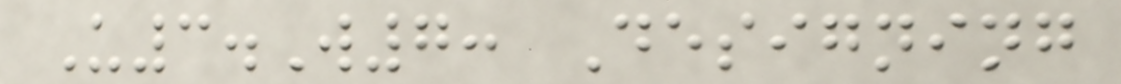U3.W7: Designing
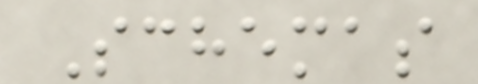Schemas
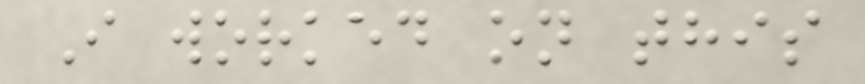I worked on this
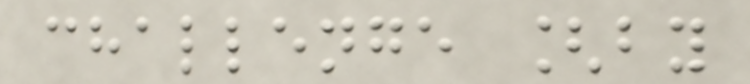challenge [by
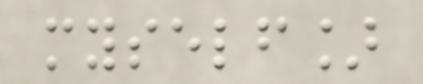myself]
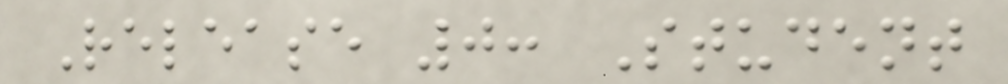Release 0: Student
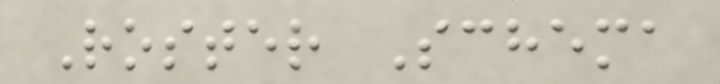Roster Schema
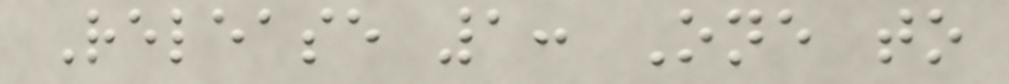Release 1: One to
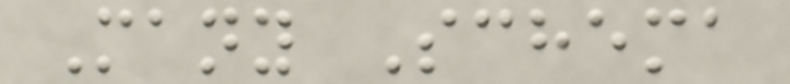Many Schema
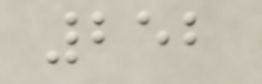252
